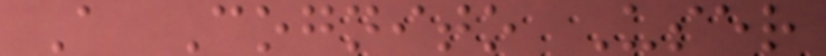A Cognito User
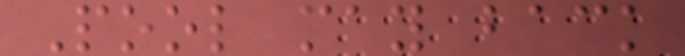Pool may back
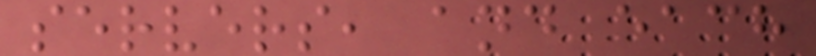servers, and each
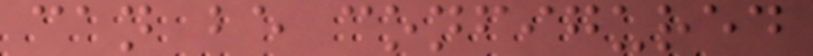can be configured
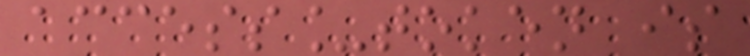access_token is
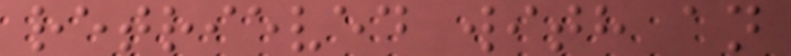retrieved with an
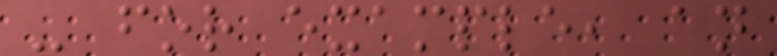- for example, an
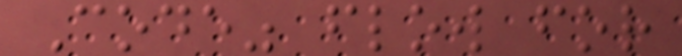Code" flow for
